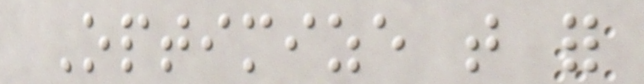Optimize that for
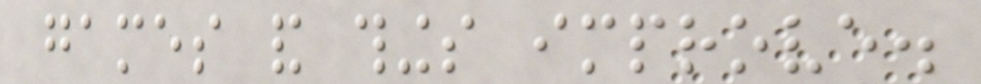games and things improve.
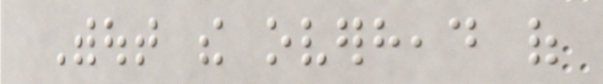Without the overhead of
